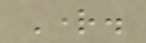Right.
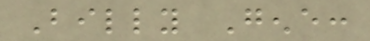Billy Gene:
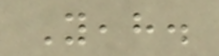Yeah.
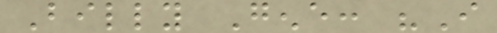Billy Gene: "I
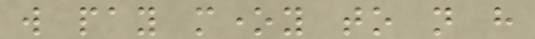will pay money to not have
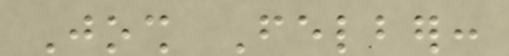Josh Felber:
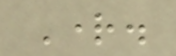Right.
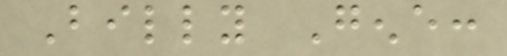Billy Gene:
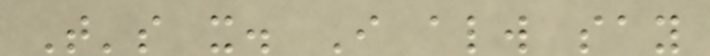That's it. I always say
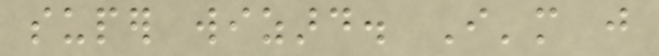super wizard. I'm just
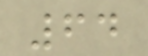64
